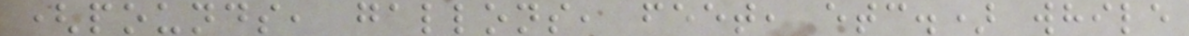(pounds, gallons, feet, etc.) while
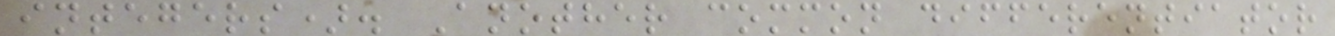integers). Another common differentiator
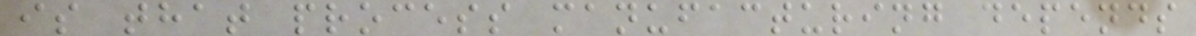is that process manufacturing depends
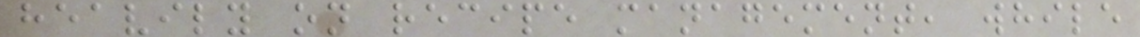heavily on recipe management, while
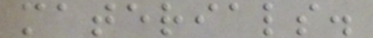materials.
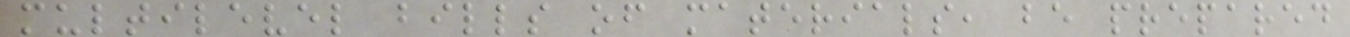multilevel bills of materials, be prepared
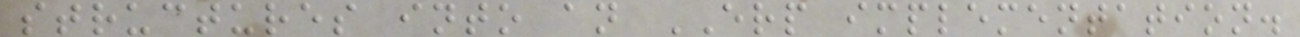structures into an ERP implementation.
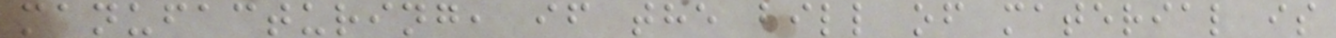manufacturing, if the bill of material is
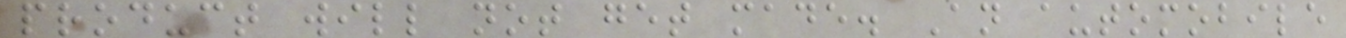product will not get made. An automobile
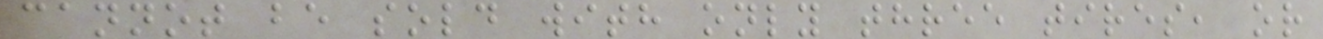cannot be sold with only three tires, or
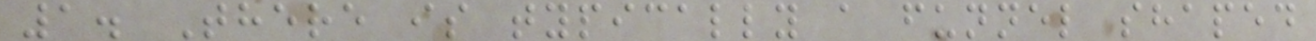1. There is typically a funnel shaped
